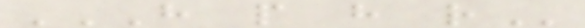H P H R
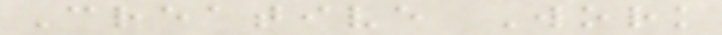Creative Work
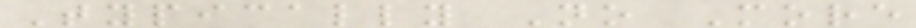Typically No More
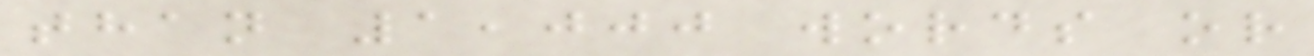than 1,000 words or
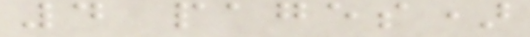4 pages)
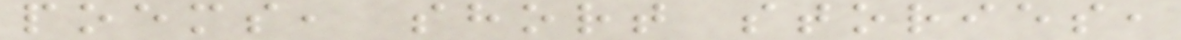poems, short stories,
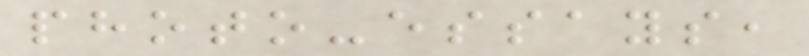photo-essays,
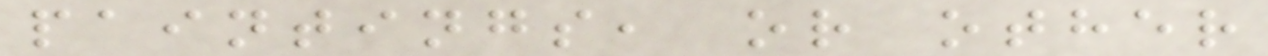paintings, or other
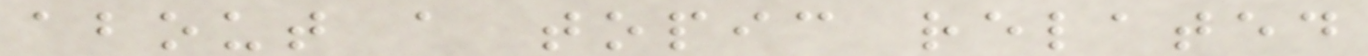about a topic related
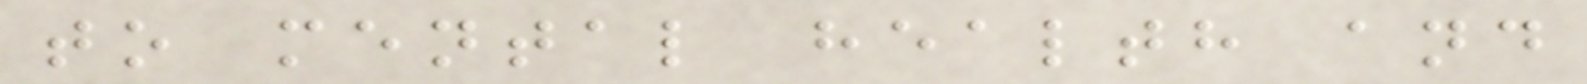to mental health and
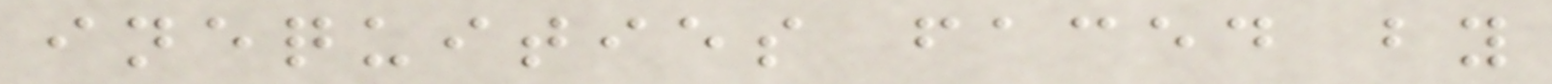inequities faced by
